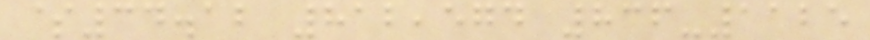$34.12 812,574 836-1125
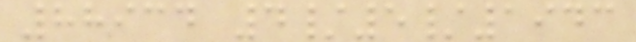88934 4/5/1943
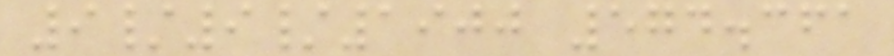9/9/1900 574.361
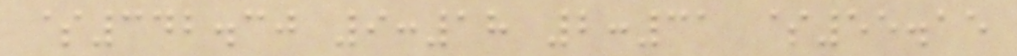$342.30 9:18 2:31 $55.15
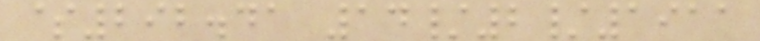$292.41 14/2/1911
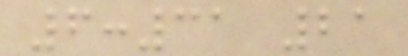6:31 21
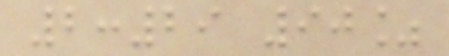2:29 90%
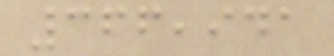366,941
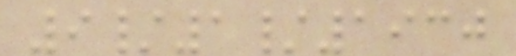9/1/1930
